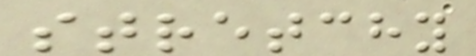stretchy
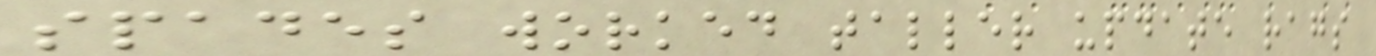spades worked taller update rags
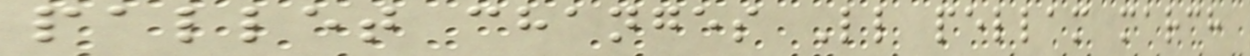pallet changes Ll pellam march
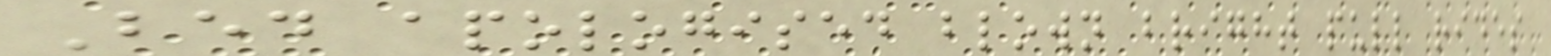Bed apologised blown bright pull rides
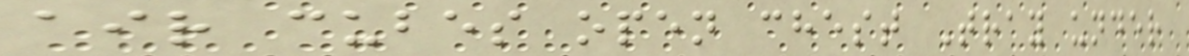air cubes open chest Tray under
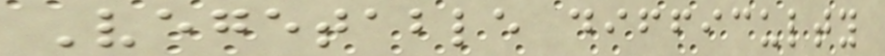Vegetable difficulty
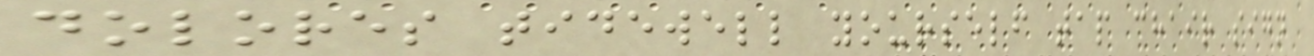dolores tidewell yourself tap chair sign
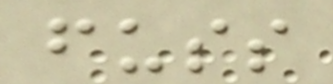fuss
